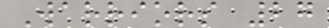Warriors 27
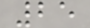25
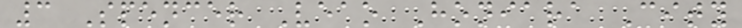3 Spencer Veao Honiara City
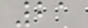21
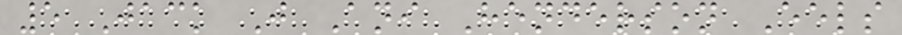5 Jack J Ani Henderson Eels
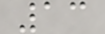13
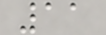11
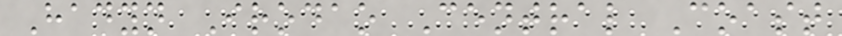Hadyn Irodao Central Coast
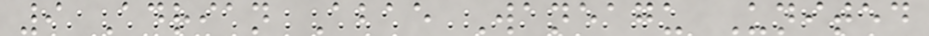9 Adrian Abae Waneagu United
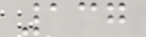137
